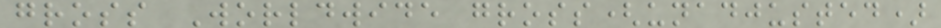gross Worldwide gross(unadjusted)
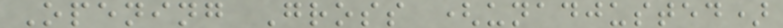Opening Gross (unadjusted)
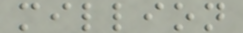million
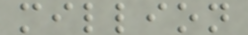million
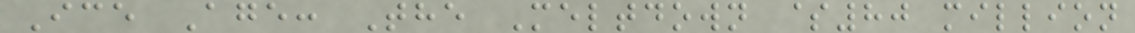Ice Age: The Meltdown $80 million
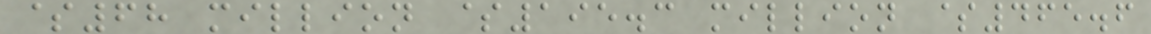$68 million $195.3 million $465.6
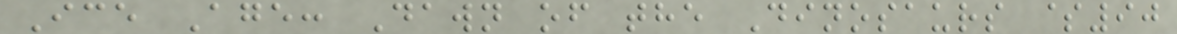Ice Age: Dawn of the Dinosaurs $90
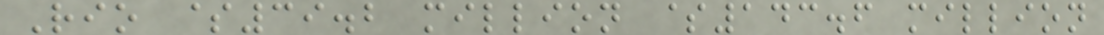Rio $39.2 million $143.6 million
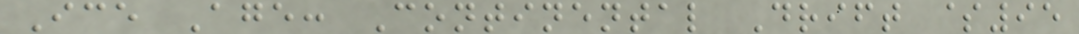Ice Age: Continental Drift $95
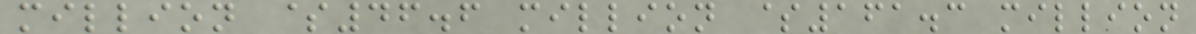million $46.6 million $161.3 million
